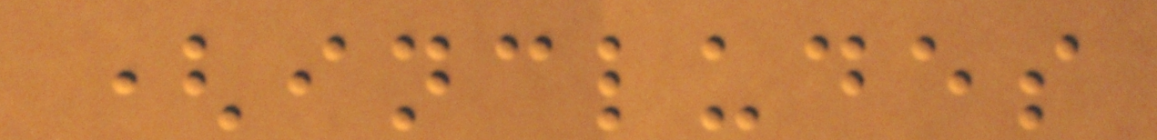(includes
